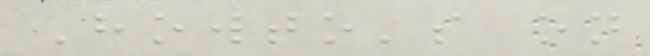Howto's on
